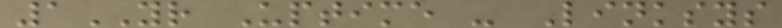1YR Uptime - Linksys
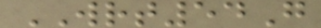WRT54G
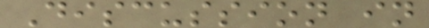Discussion in
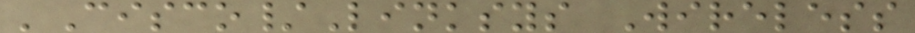'Cisco/Linksys Wireless
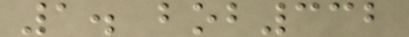1. bob332
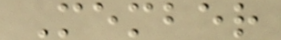Member
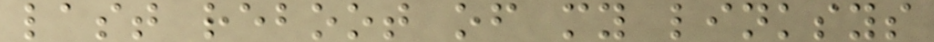last reboot of my linksys
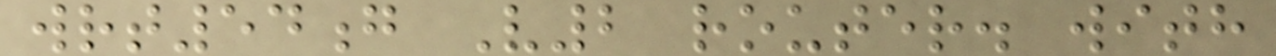wrt54g V2 router. with
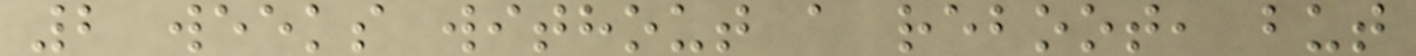2 weeks without a reboot, but
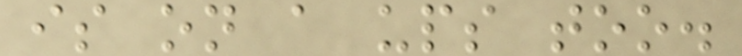is on a ups too.
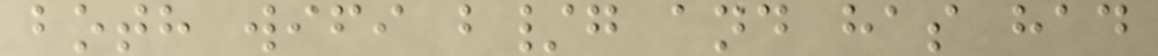both wifi b/g and has had
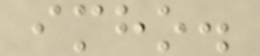imho.
